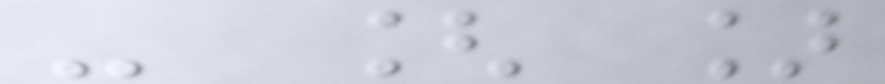- [ ]
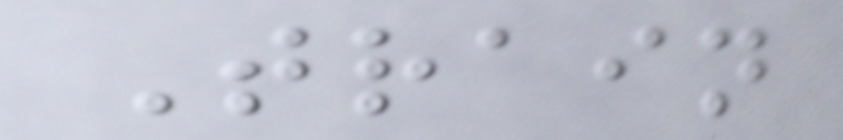Train
